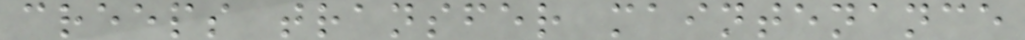creeps transfer maintenance
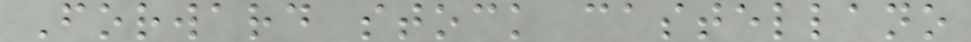Forward stock castellano
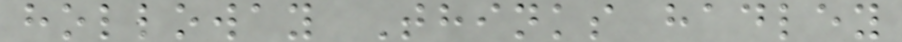holloway Thinks hadley
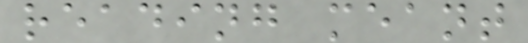reading meant
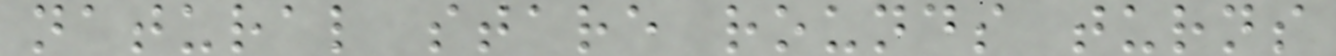natural stare rounds turns
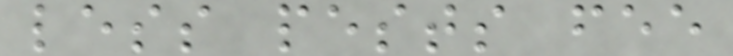less pests fee
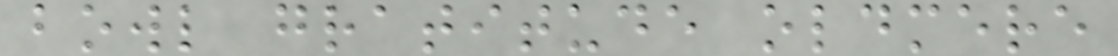bowl gratitude oldmere
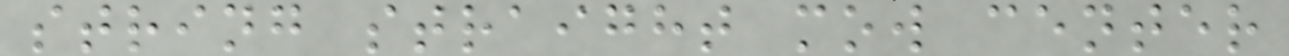string straight mow center
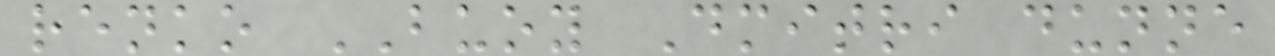renko BUOY Dmitri dunne
